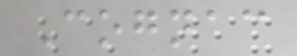Cognac
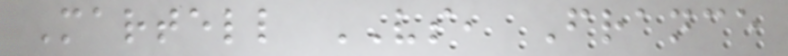Martell VS, France
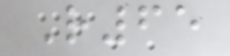R65
